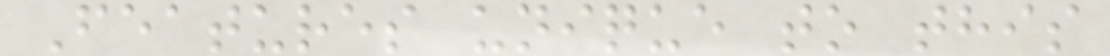Features unique to this
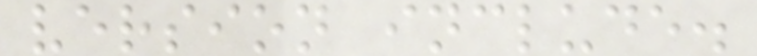version include.
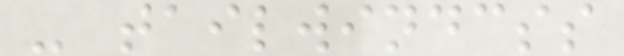- tailwindcss
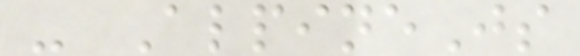- AlpineJs
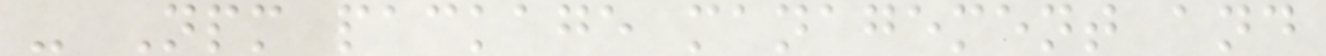- Npm package management and
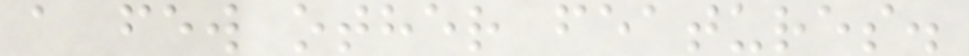a few other features.
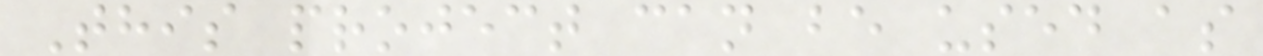This project can be used as
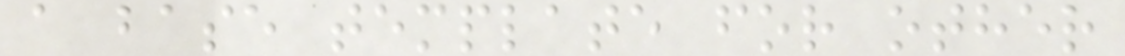a base template for other
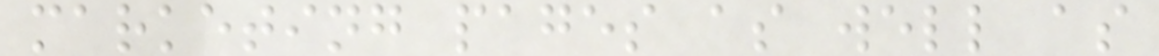marketing pages as well as
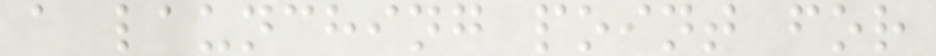a launching point for
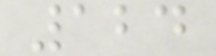124
